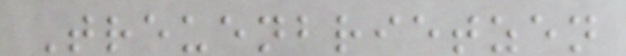Treuenbrietzen
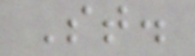St.
